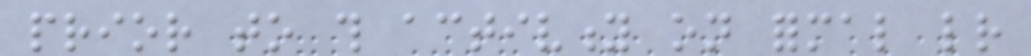prior to this activity on formal letter
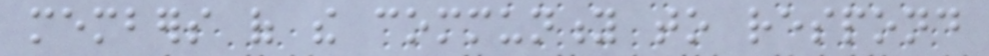members of the community to respond
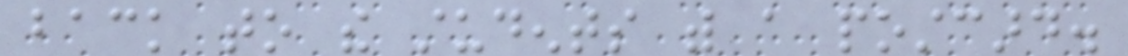back to the students with a postcard.
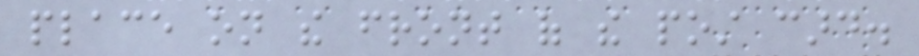place on the front of the post card.
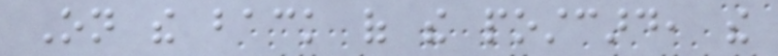On the back of the postcard, the
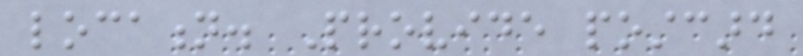location. Provide postcard
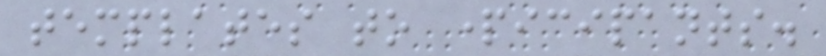templates to participants.
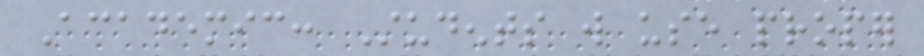Academic: Students will use proper
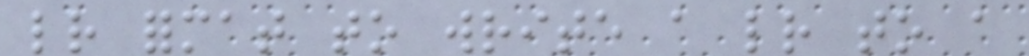letter format to write a letter to a
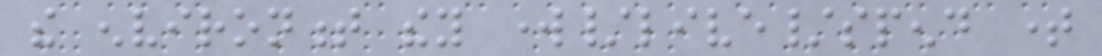the environment they work/live/spend time
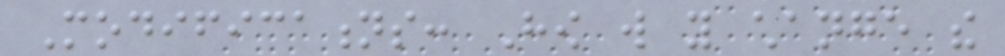Modifications: How will you change the
